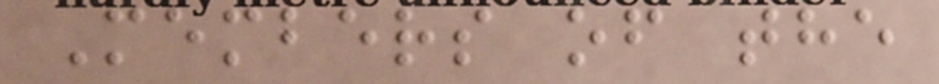Members of the
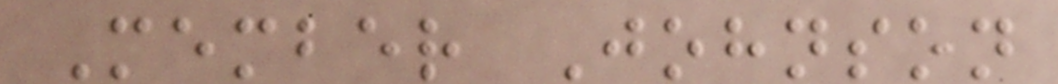Member Johnson
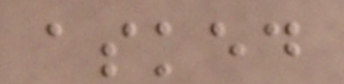asked
